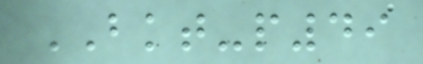BKT-p49
